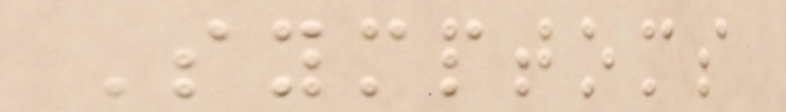Symptoms
